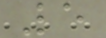5
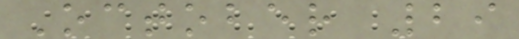October 29
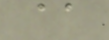@
